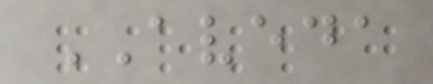AVEDA
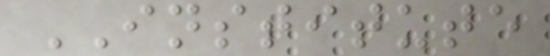INSTITUTE
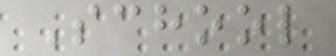School
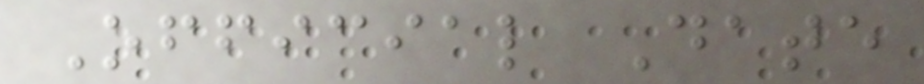Official Date
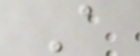A
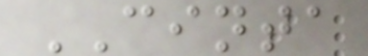CINTA
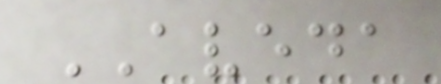AVEDA
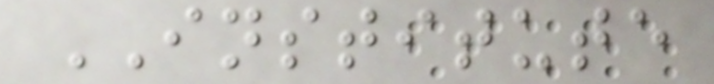INSTITUTE
